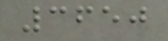3650
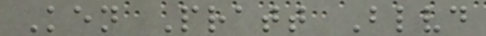Ken Pratt Blvd
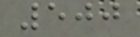500
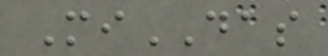MiDAS
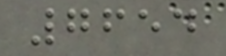7654
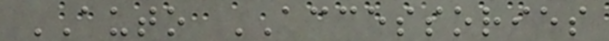AUTO ACCESSORIES
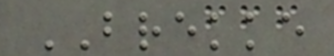BREKKE
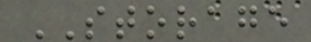STORAGE
